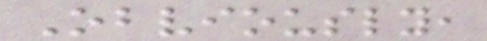Obviously,
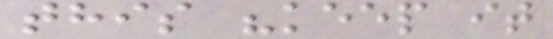this "keep it
